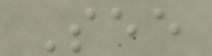See
